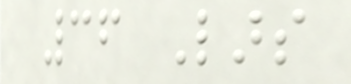36 Lars
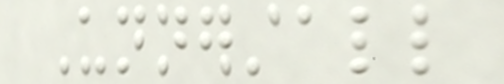Unnerstall
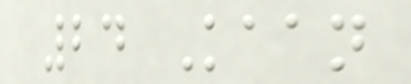24 Kaan
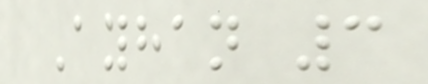Ayhan 3
